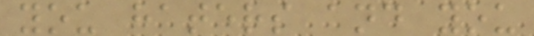you haters and you
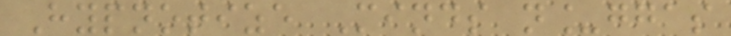Hypnotize Minds n_ggas
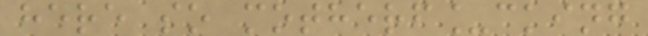here so motherf_cking
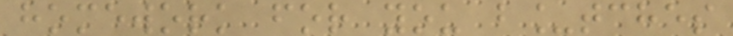homework for you b_tches
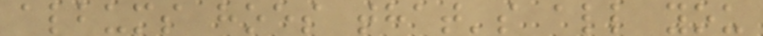albums hoes that's all you
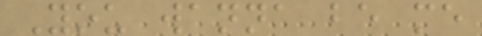You wanna be me
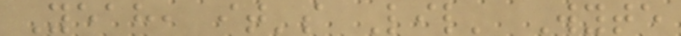Yeah, it's Lil' Wyte
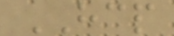HCP
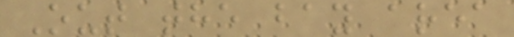Out the bay area
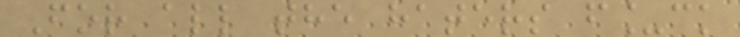For all the haters f_ck
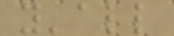y'all
